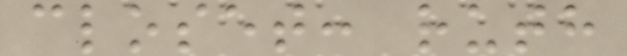closet: ruth
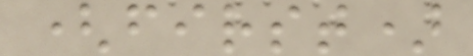(first)
